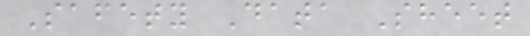Safety Data Sheet
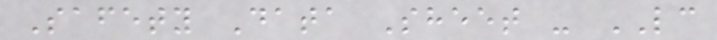Safety Data Sheet - LC
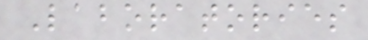Laboratories
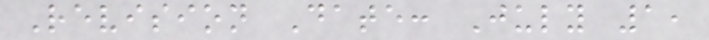Revision Date: July 1,
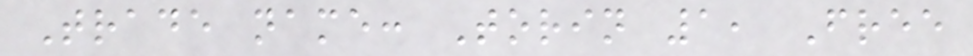Trade name: Torin 1, Free
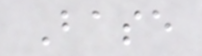Base
